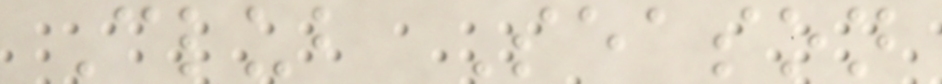Club Season
